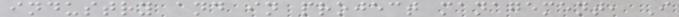industry and in project management, I
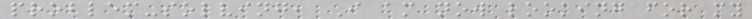problem-solving, I am now looking for my
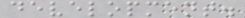development.
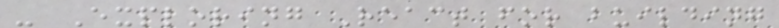- Exploring React for building
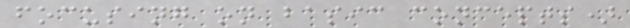focusing on basic concepts)
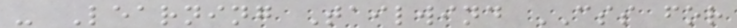- Learning Tailwind CSS for
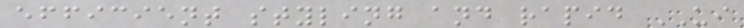efficient styling and rapid UI
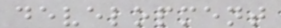development
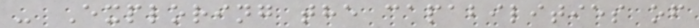- Exploring the capabilities of
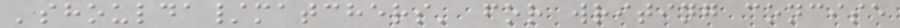'shoulda/matchers' for writing concise
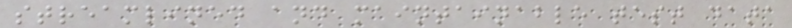streamlined and maintainable test data
